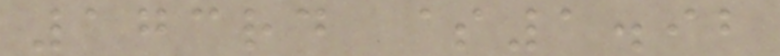173rd $1.92
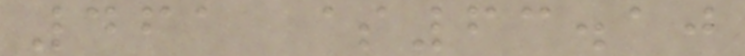461 $63.10
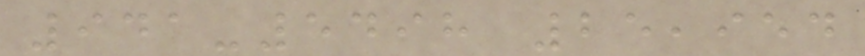941-5498 25,954
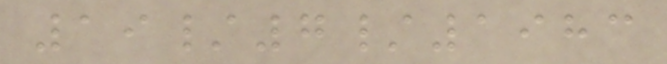19/7/1983
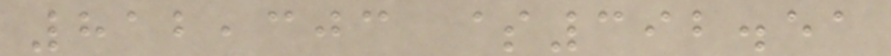812,303 $392.51
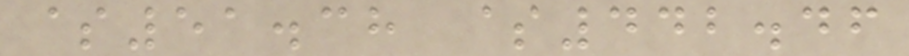$51.38 $442.46
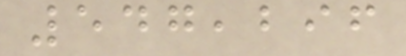547,296
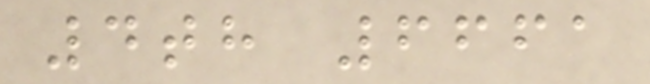4th 6661
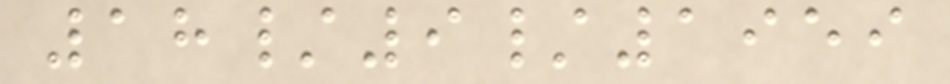18/9/1959
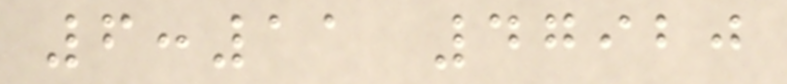6:11 47920
